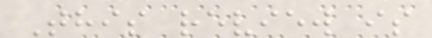This review is
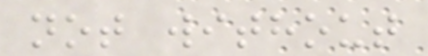not without
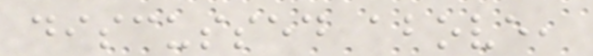discussed above,
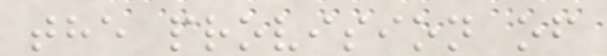the provision of
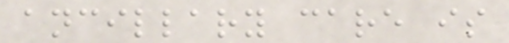ancillary care is
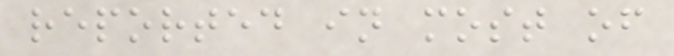reported in most of
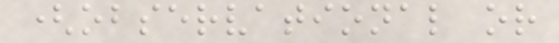(observational or
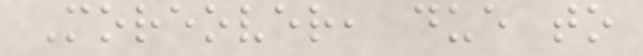Moreover, due to
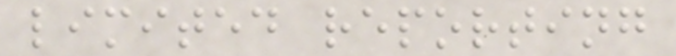limited reporting
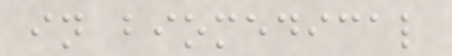in biomedical
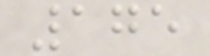175
